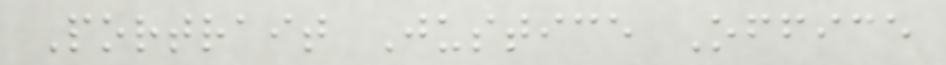Portrait Justice Office
